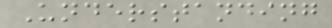Understanding
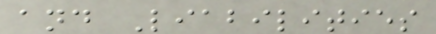and Liabilities
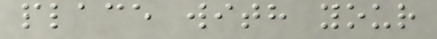place with your
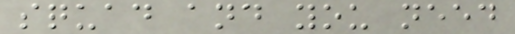squad and you need
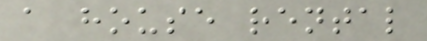a house rental
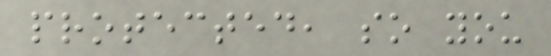protected, so you
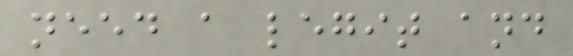need a legit and
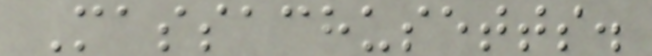Massachusetts.
